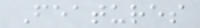Features
